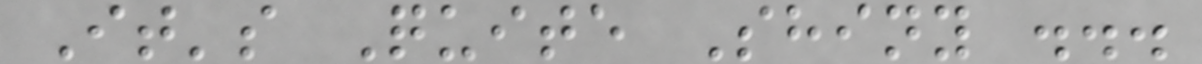It's Quite Shiny ...
